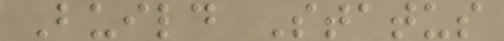Build Status
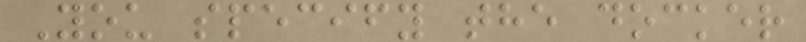You specify the docker
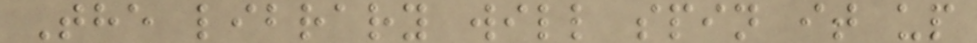The library will spin it up
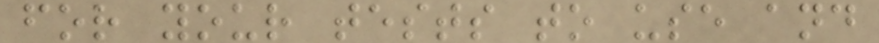for your tests to use and
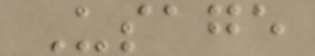Usage
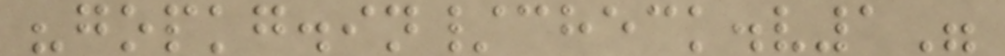"gopkg.in/check.v1"
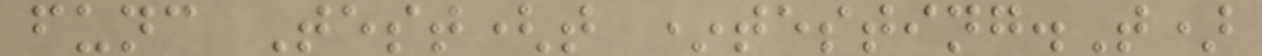func Test(t *testing.T)
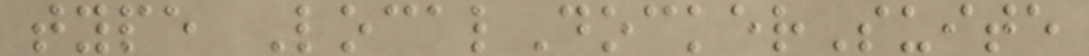type LocalDockerSuite
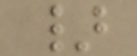}
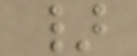}
